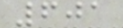601
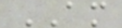AM
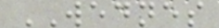WEDNES
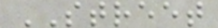STREET
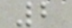2
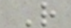R
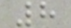8
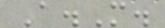A.M.
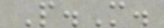P.M.
